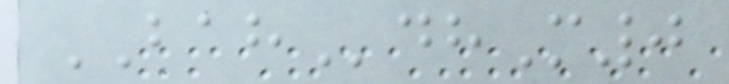BAHdhM0
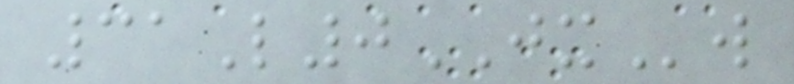31L0JXw
